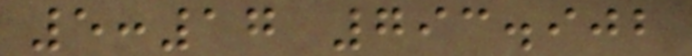5:17 793.902
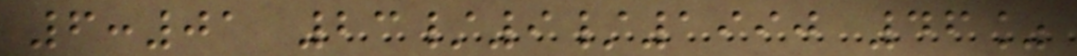6:01 23/9/1990 46%
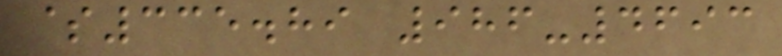$335.89 986-4693
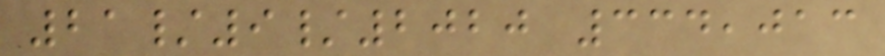21/9/2020 334,013
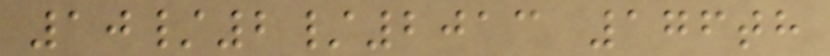10/2/2013 176th
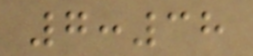7:38
